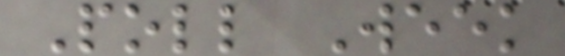Poll Week
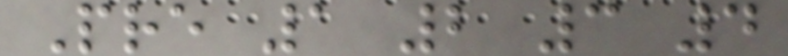Pre 1 2 3 4
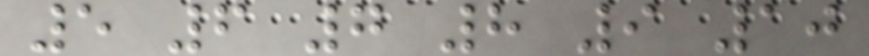5 6 7 8 9 10
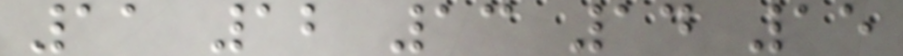11 12 13 14 15
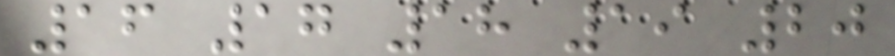16 17 18 19 20
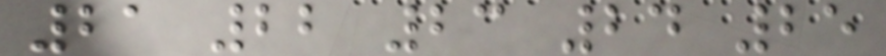21 22 23 24 25
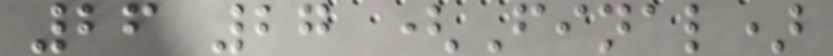26 27 (Final)
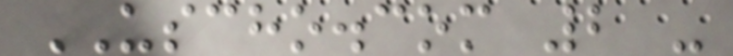USCHO.com 2 -
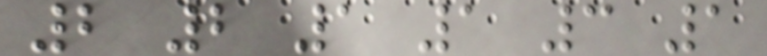2 2 1 1 3 1
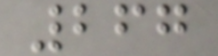267
